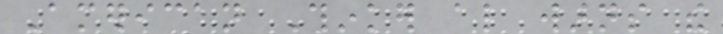American Thinker also warns the
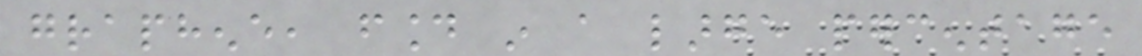graphene, found in a large percentage
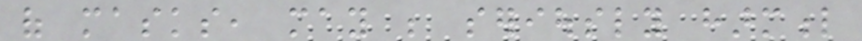of masks, may be seriously harmful
